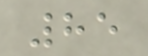85
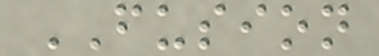FUSION
